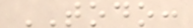TODO:
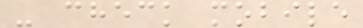- check mobile
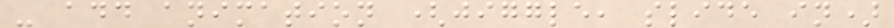- add animation (jiggle, slide in)
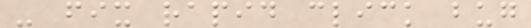- fix rapid click bug
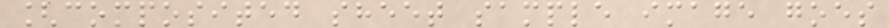[composited sheet sample image goes
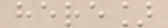here]
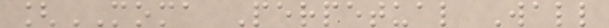[MOMA Perpetual Wall
